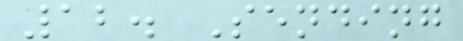12. Sending
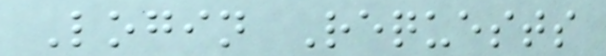Login Requests
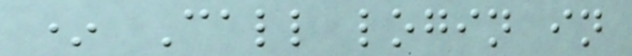* Call login in
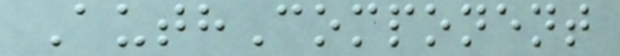AuthComponent
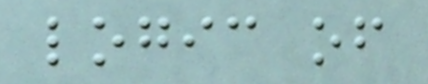logic of
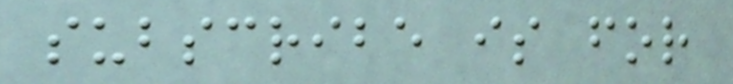subscribe is for
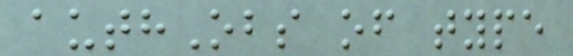authObs of type
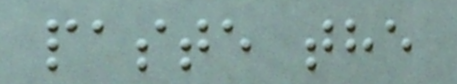paste the
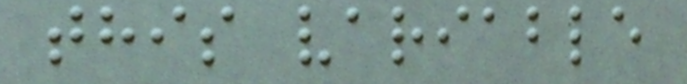this variable
